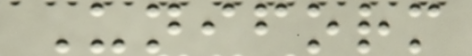Uniform
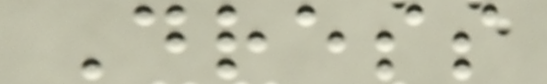Dress
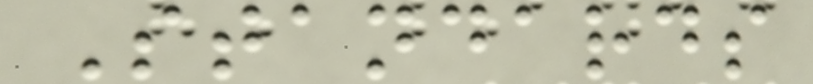Standards
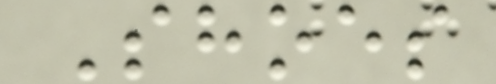Shoes
